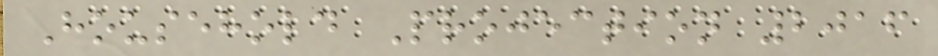Household Projection 2016
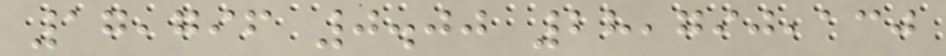17,796 0.00 28,790,130
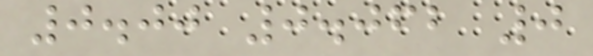0.00 0.062 0
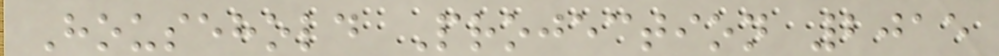Household Projection 2015
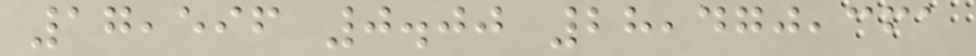17,596 0.00 28,470,361
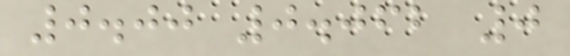0.00 0.062 0
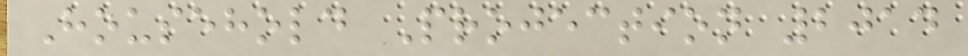Household Projection 2014
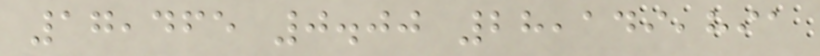17,465 0.00 28,149,891
